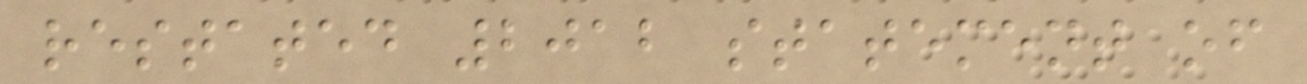restated 2012 statement of
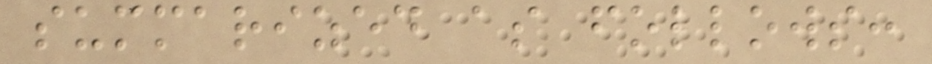summarized as follows:
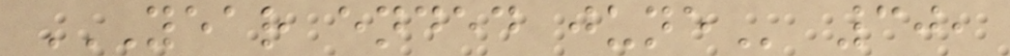YEAR ENDED JUNE 30,
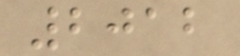2012
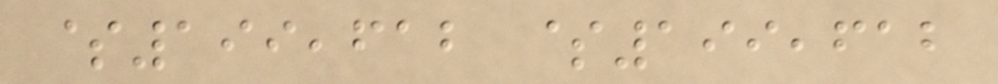$199,612 $199,612
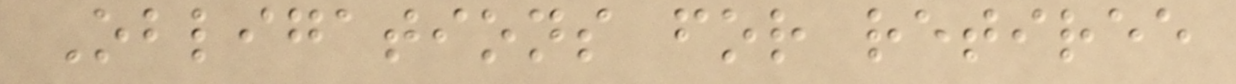Obligations for retiree
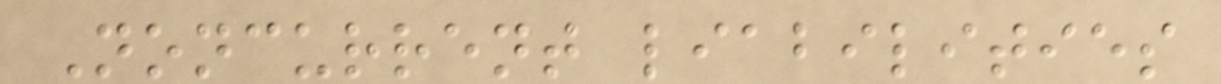Noncurrent liabilities
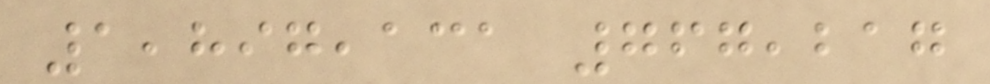1,897,131 767,217
